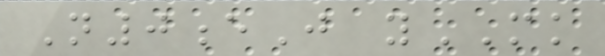N0eJ yMK
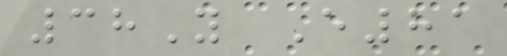38Y E81
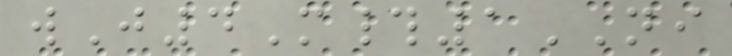wJ4M#1NI
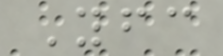Yfc
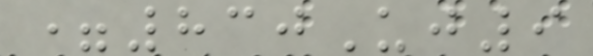=830Uj9
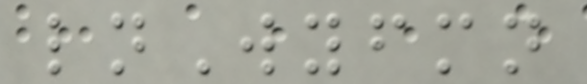lnWyfmn
